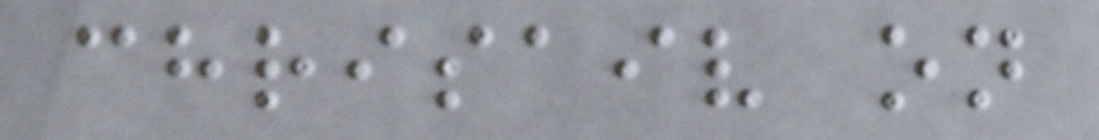chrisaiv on
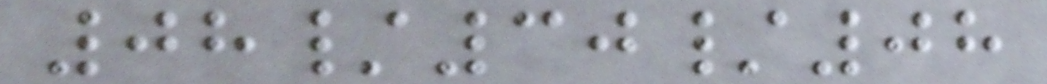08/30/08
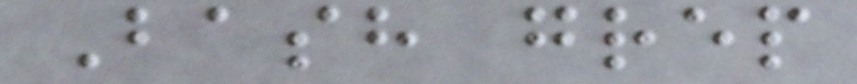Bash grep
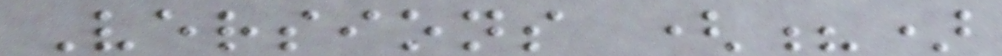Versions (?)
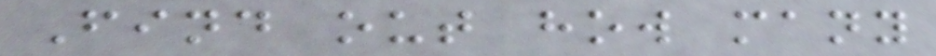Find out how many
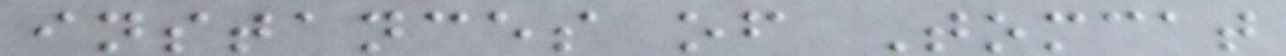instances of Tomcat
